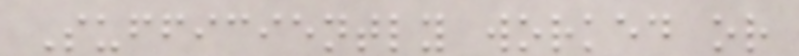Sufficiently worked or
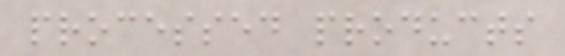processed products
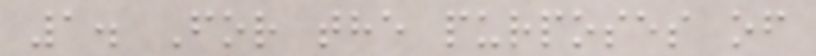1. For the purposes of
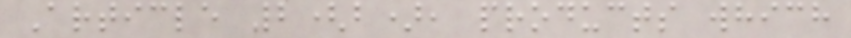Article 2(b), products which
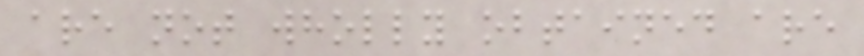are not wholly obtained are
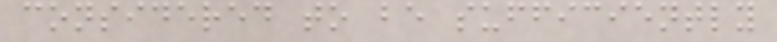considered to be sufficiently
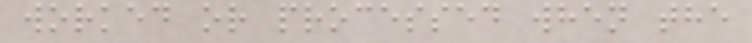worked or processed when the
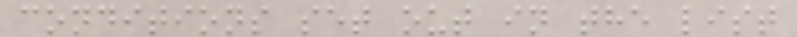conditions set out in the list
